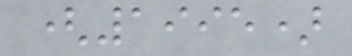(1995)
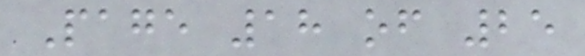Page 18 of 25
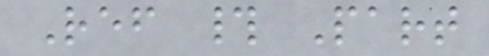Ref # Part
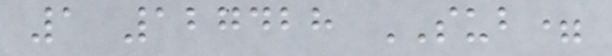1 127428 SUB=
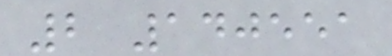2 140551
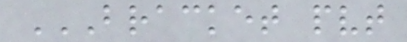BRACKET PVT
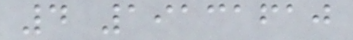4 19131610
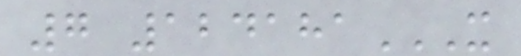7 124181X
